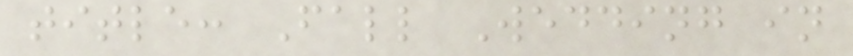title: Fall Wedding in
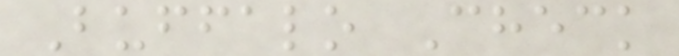Buffalo Check
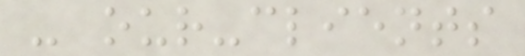- our-clients
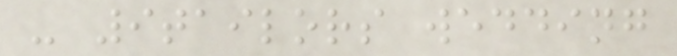- 9tailors wedding
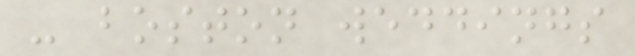- boston weddings
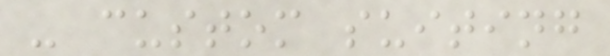- custom suiting
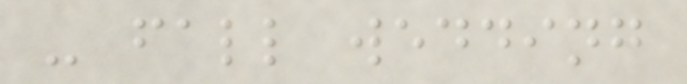- fall wedding
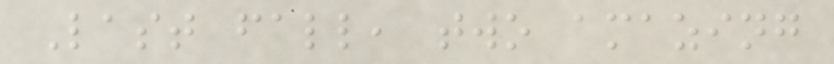Last fall, two amazing
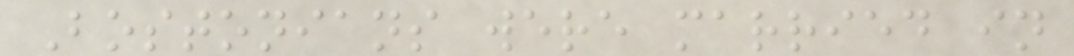Bostonians were married in
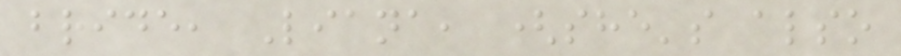bride, Liana, (she's also
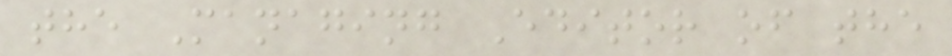the Managing Editor of the
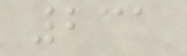231
